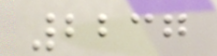2237
